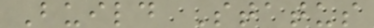Build Status
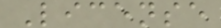License
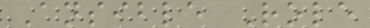Ansible Role
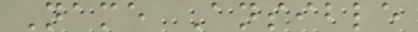Name Ansible
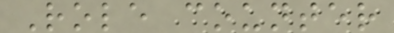Role counter
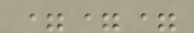===
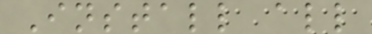Install all
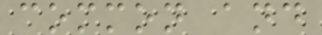common and
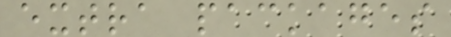extra packages
